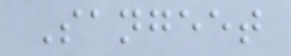Sangeet
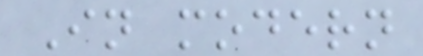In modern
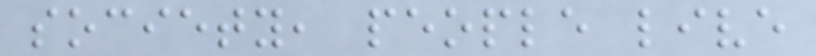society, people live
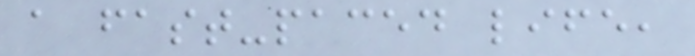a fast-paced life,
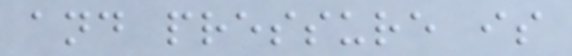and pressure is
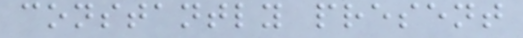constantly present
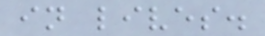in lives.
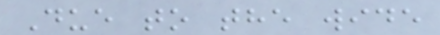Due to the wide
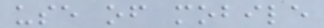use of mobile
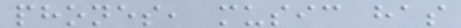phones, music has
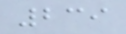239
